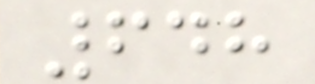648
